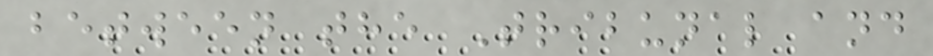between the Tribunal and
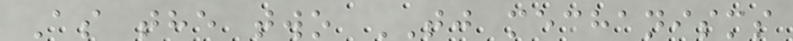As the two TJ mechanisms
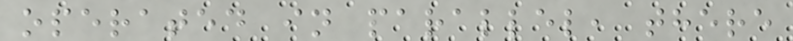operated in parallel, there
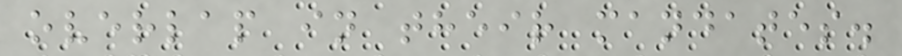overlap in their mandates.
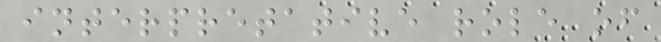interpretative role of
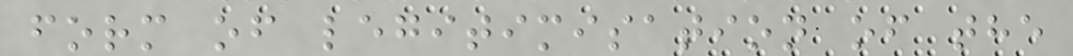form of legitimisation of the
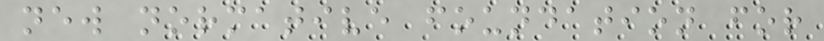new normative foundation for
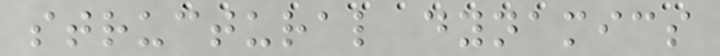structural dynamics
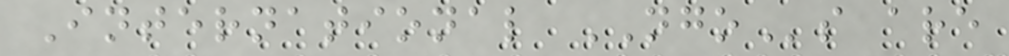International NGOs are
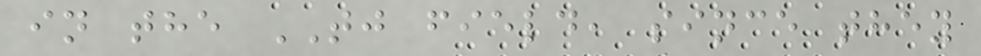in the TJ field, since they
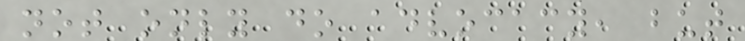not only do advocacy, but
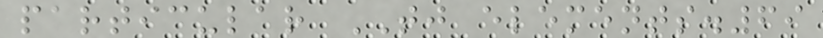particular TJ elements.69
